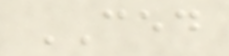CED
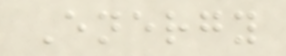Energy
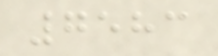7583
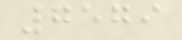7579
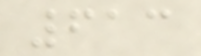613
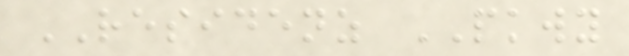RESIDENZ PKWY
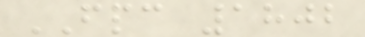FPC 1802
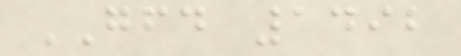GFD 1492
